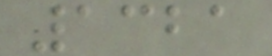1321
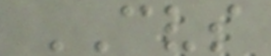CVS
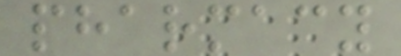pharmacy
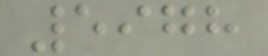5978
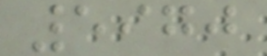5970
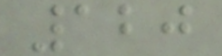120
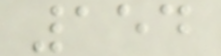154
